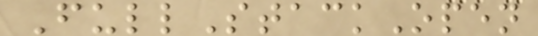FullStackOpen
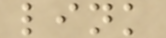link
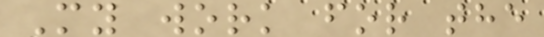My work for the
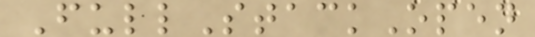FullStackOpen
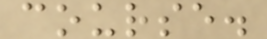course.
